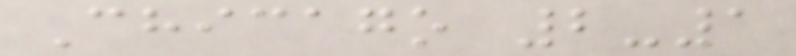Chicago 2-1
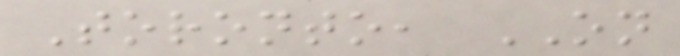Toronto, ON
